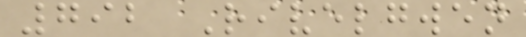792 Rivelgwen
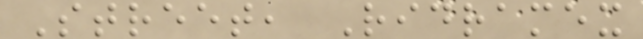Street, Ridramex
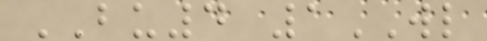BU4 1WL
